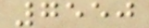7550
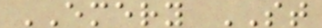EMERY ST
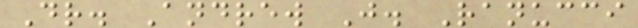Dr. Andrew J. Ranucci
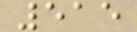515
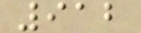912
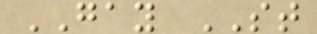GAY ST
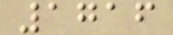1716
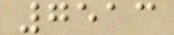7513
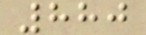880
